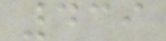439
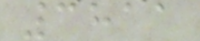3811
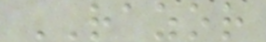RAZOR
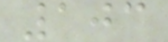103
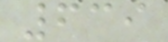639
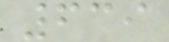639
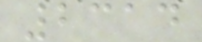2314
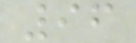96
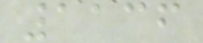1136
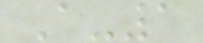A-1
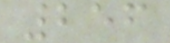256
